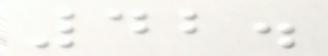42.
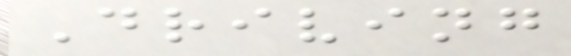Driving
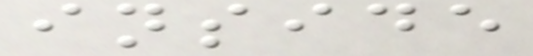inside
